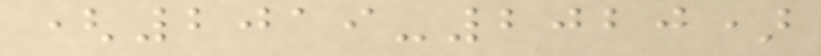(2019-2020)
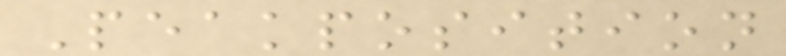Peakposition
